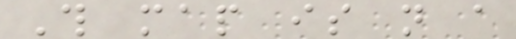This map is not a
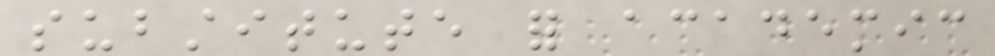substitute for academic
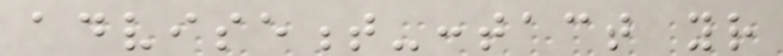advisement-contact your
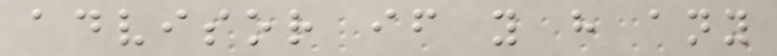advisor if you have any
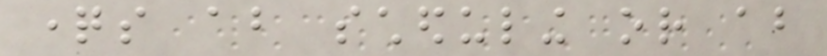questions about scheduling or about
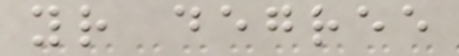your degree
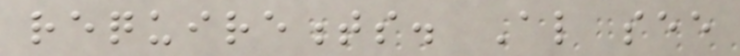requirements. Also see
